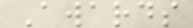Awards
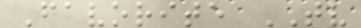Favorite TV
